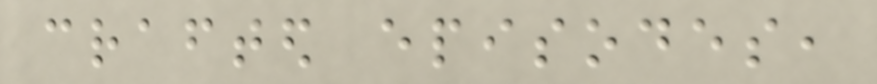crafted episodes,
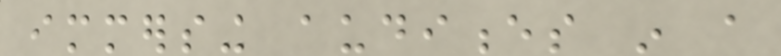immersing audiences in a
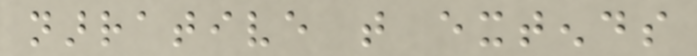narrative that extends
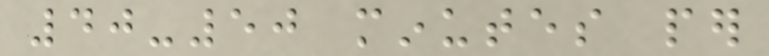40-50 minutes per
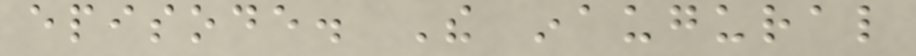episode. The inaugural
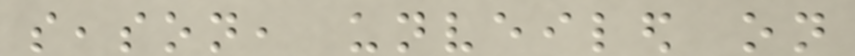season, unveiled on
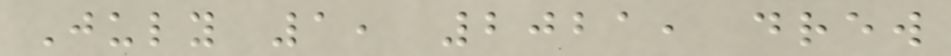July 1, 2021, drew
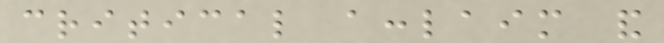critical acclaim and
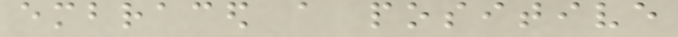embraced a positive
